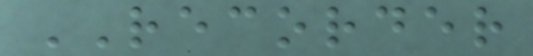RECORDER
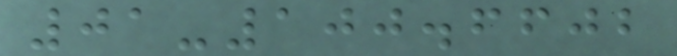01-100.6602
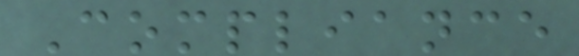Compliance
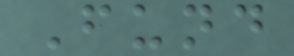Fund
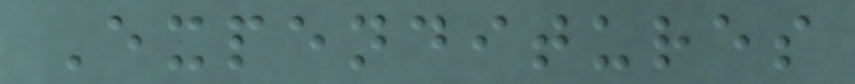Expenditures
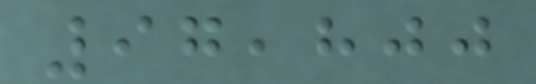97,800
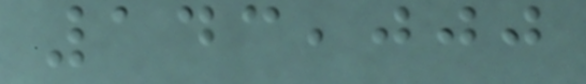143,000
